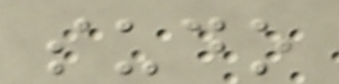sudo
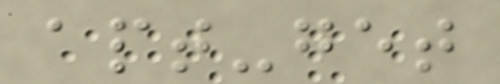apt-get
